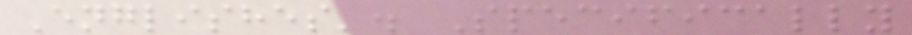Englishes'. Specifically
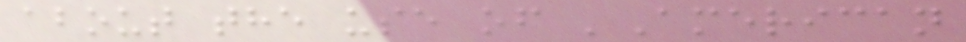about the use of 'American
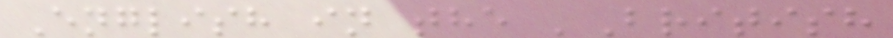English in the 'British
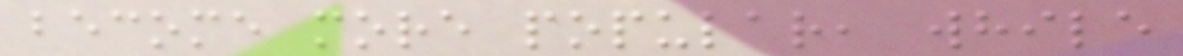become more popular, while
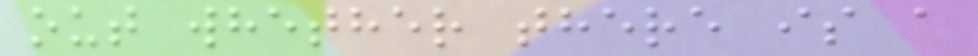out whether there is a
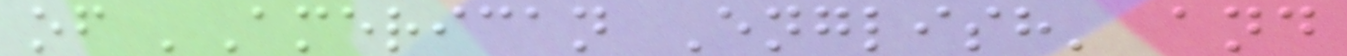of 'American English' and
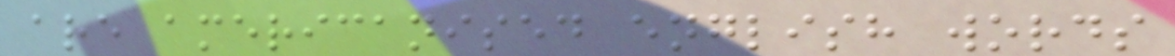are americanised english words
